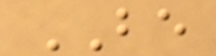BE
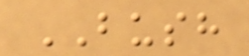BUSH
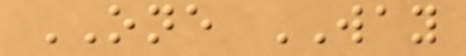ONE WAY
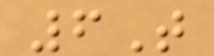6T
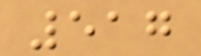517
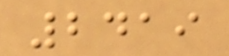2419
